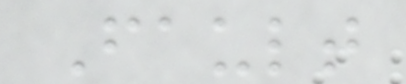Fault
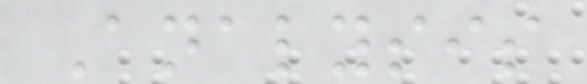Analysis
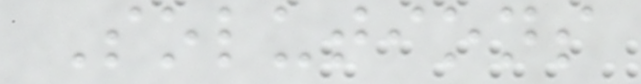Solutions
